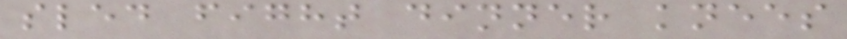sled fight dinner knees
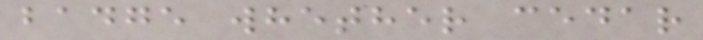badge whether cedar
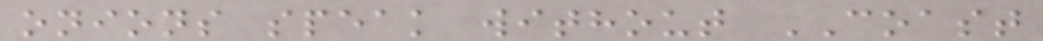onions speak without COAST
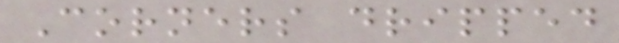Corners dripped
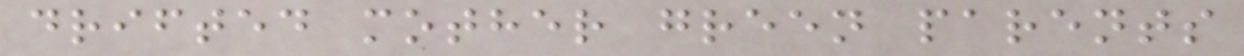drifted mother green parents
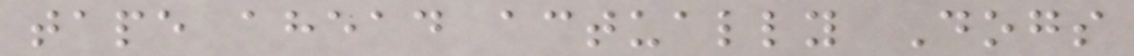tape ahead actually Dogs
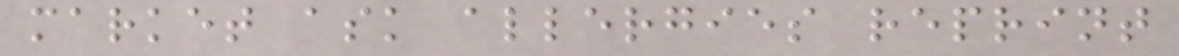market ask allergies reprint
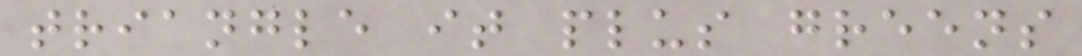triangle it plus greens
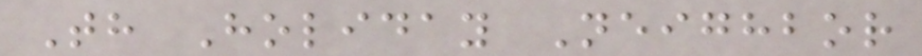Th Holiday Neighbor
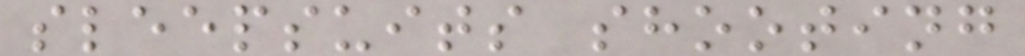sleepsuits shooting
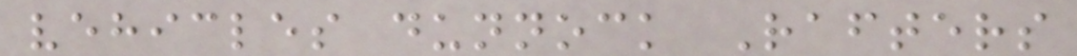vehicles dunnock Rafters
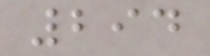294
